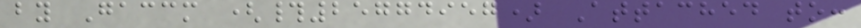by Gaccm (#25774957) Attached to:
